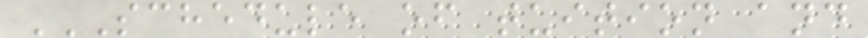SCHEDULE OF TUITION AND
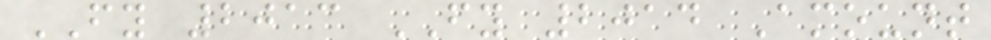FY 2013 FY 2014 Amount
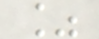%
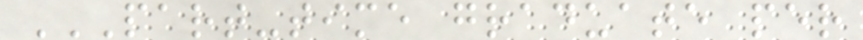PART-TIME GRADUATE PER
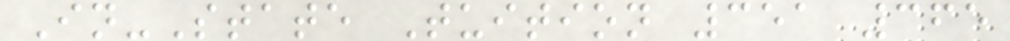In-State Tuition 351 365
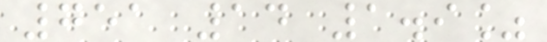751 14 1.9%
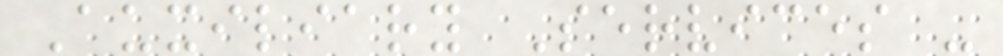Auxiliary Services -
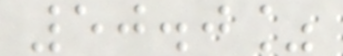50.0%
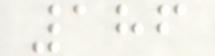186
